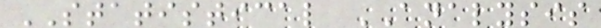STATISTICAL ANALYSIS
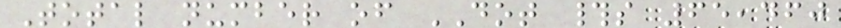Total number of DOT #s 65,460
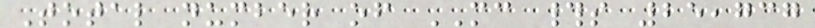Total number of MC #s 25,737
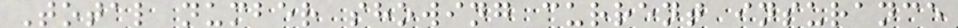Total number showing current insurance
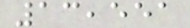13,551
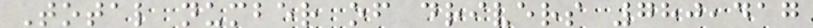Total number of drivers 780,417
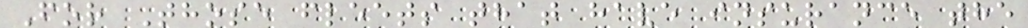For Those fleets that have insurance the
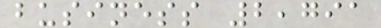business 2,791
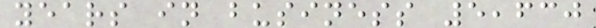years in business 5,630
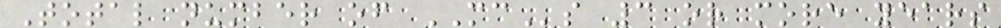Total number of MCs 3 or more years
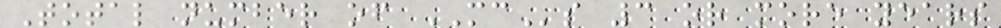Total number of MCs 3 or more years
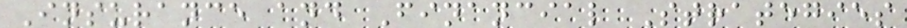Insurance and Financial Strategies
